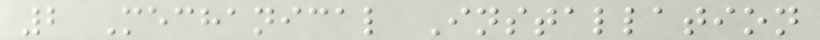2 Mechanical Installation
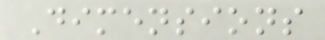Dimensions
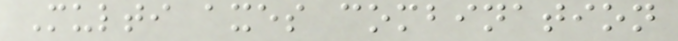Multi axes combination
